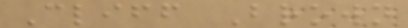Cliff Brown
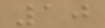10
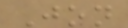Jon
